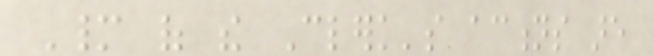Many of the Clerk's actions are
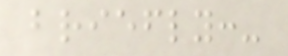briefly:-
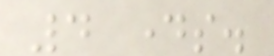4 days.
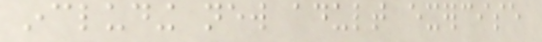including new adult exercise
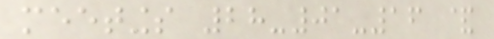meetings 28-01-16 &
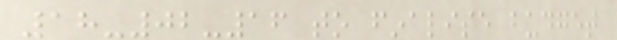18-02-16 to finalise budget
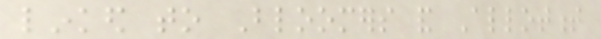linked to Bloomers and Allotment
